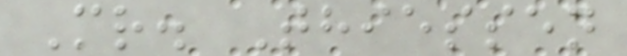Mr. Thiessen
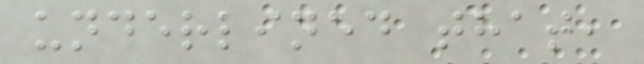underlined that,
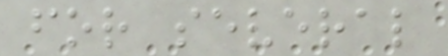for several
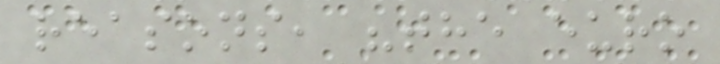reasons, "the euro
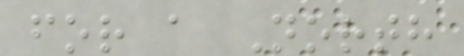for a North
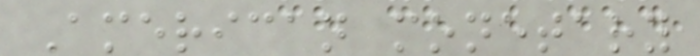American monetary
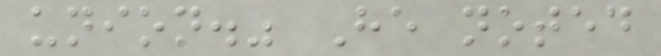union." He noted
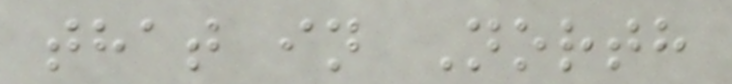that in North
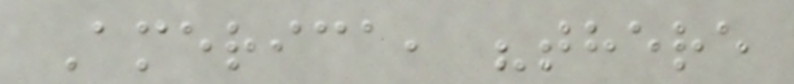America, "there
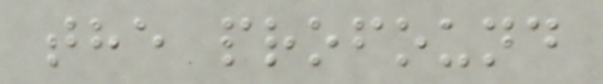the profound
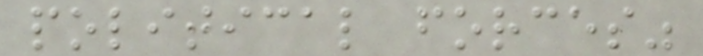political forces"
